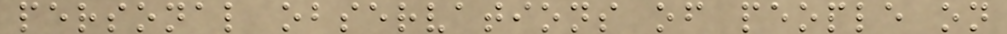personal observations of people on
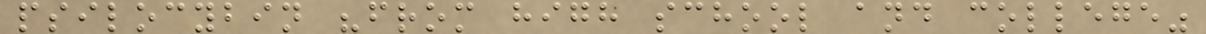psilocybin "from high school and college"
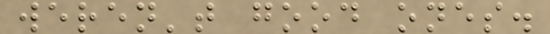weren't good ones.
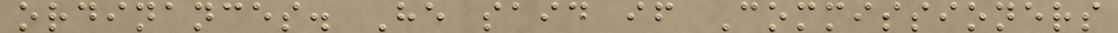ordinances. He said if Commissioners
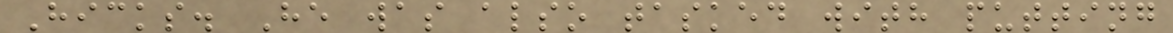Hicks. He was also tasked with putting
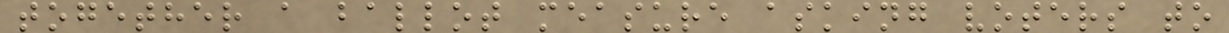together a ballot measure asking voters to
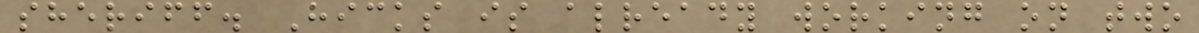sheriff. Hicks is already working on two
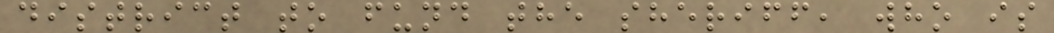district to fund the sheriff, who is
